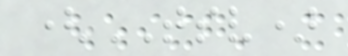(TSV)
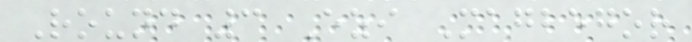Round 3 Ezi Magbegor
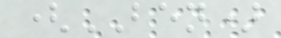(BEN)
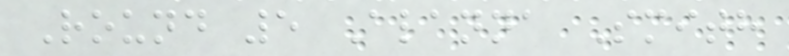Round 5 Alanna Smith
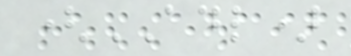(ADL)
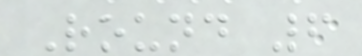Round 6
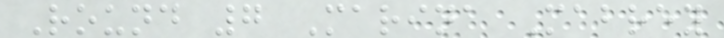Round 7 Marina Mabrey
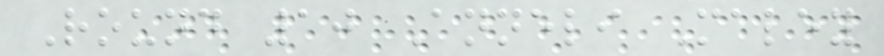Round 10 Anneli Maley
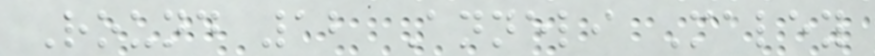Round 12 Anneli Maley
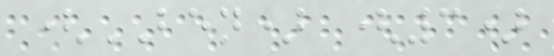(BEN) (3)
